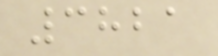3821
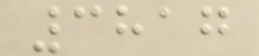3817
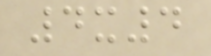4x4
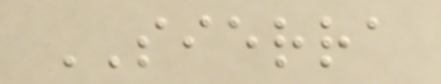SIERRA
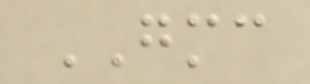GMC
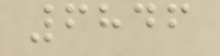6846
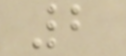2
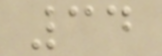34
